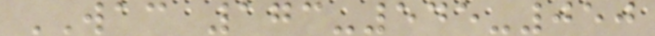WAC 173-545-050
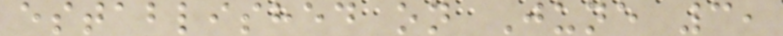established on June 3,
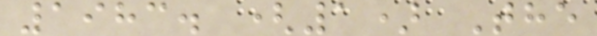1983. (1) The
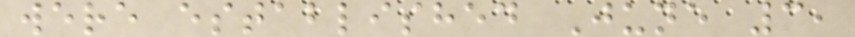were established June 3,
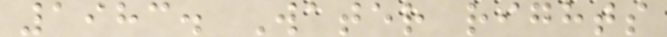1983. Water rights
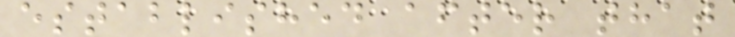established after that
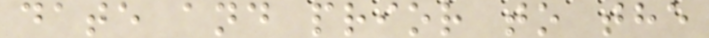date and prior to the
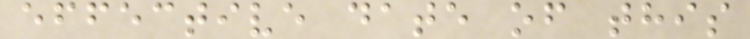effective date of this
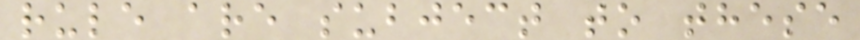rule are subject to these
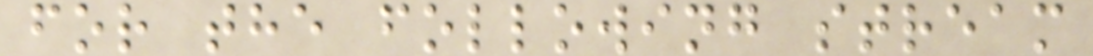for the following stream
